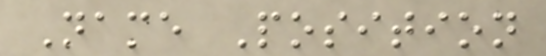Name Position
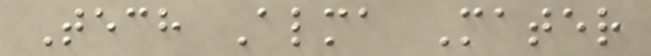Tech Alma Mater
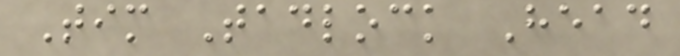Tim Tadlock Head
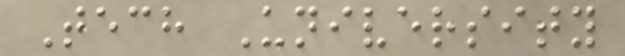Tech University
